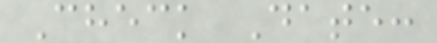Check Date:
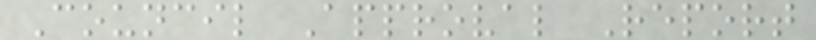Council Approval Report
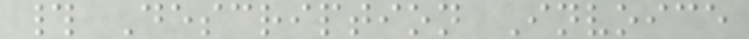# Description Invoice
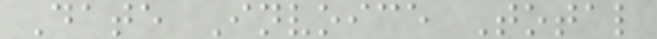Date Invoice Total
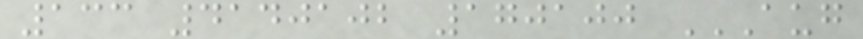133 4140102 170100 AUG
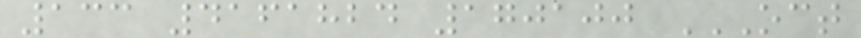133 4161824 170100 OCT
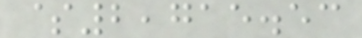$2,715.53
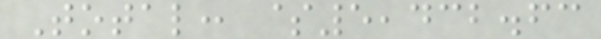Total: $5,432.63
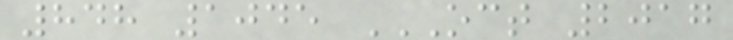848 1045 OCT 2017
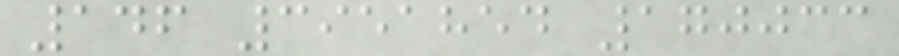146 3951854 170033
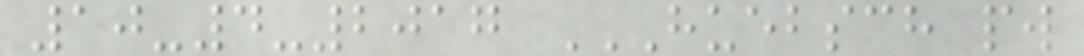10-4-2017 HUEBSCH PW
